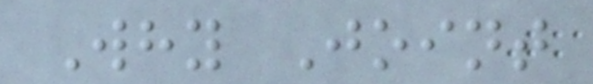Why Joint
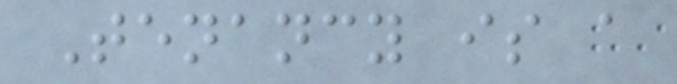Tenancy is a
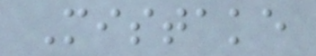Mistake
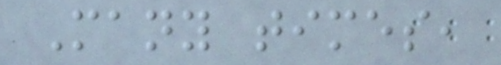Many times,
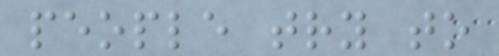people try to
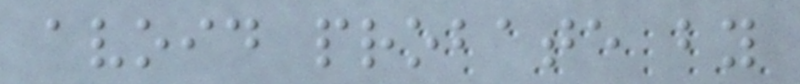avoid probate by
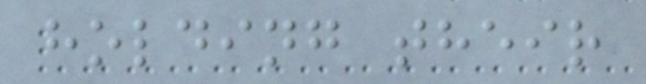holding their
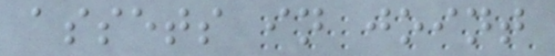assets in joint
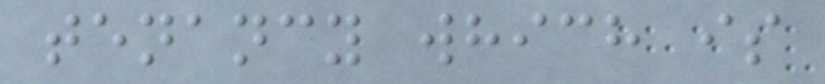tenancy which is
